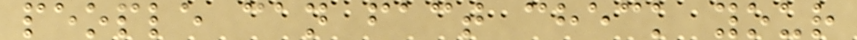people can fact check your
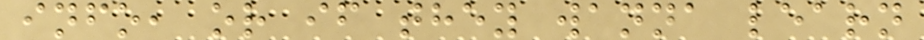info, or if they wanna learn
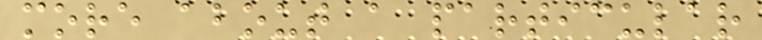more about a particular
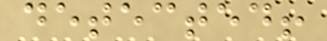detected!
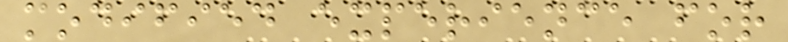modified experience for
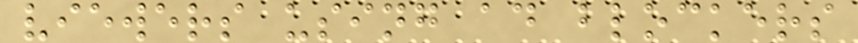viewers using ad blockers
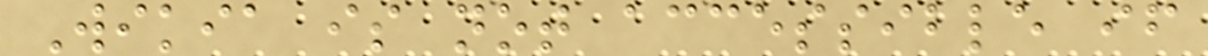Wikia is not accessible if
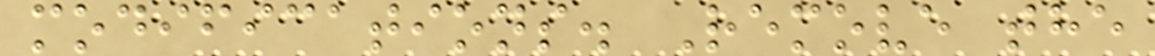modifications. Remove the
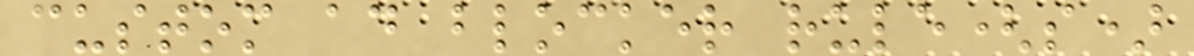custom ad blocker rule(s)
